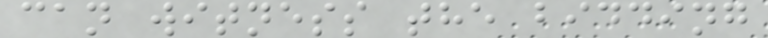can witness the bidding
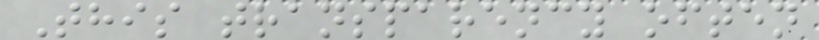This transparency often
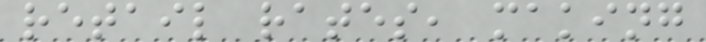retail rates, making
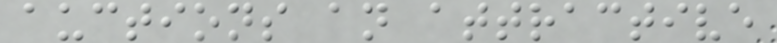auctions an attractive
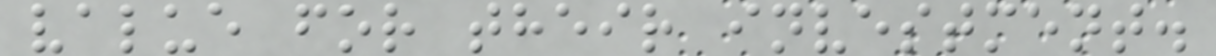value for their investment.
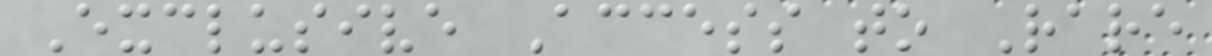Exclusive Access to Rare
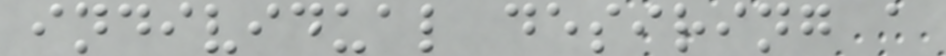individual desiring a
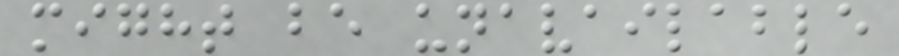might be unavailable
